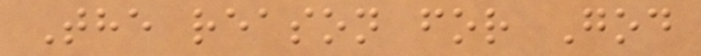The reason for God
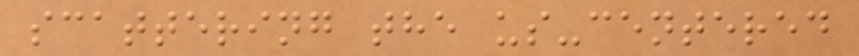scattering the us-centered
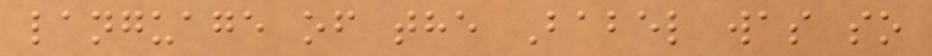language of the Babel was so
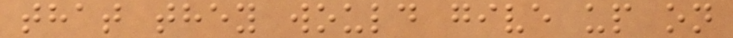that they would give up on
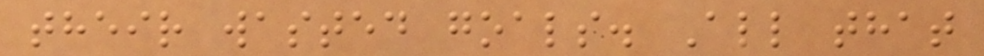their wasted goals. All that
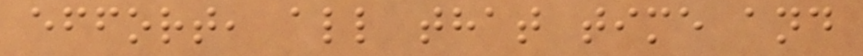effort, all that time and
